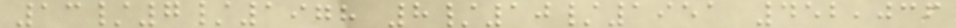13/7/1978 8/10/1951 452,036
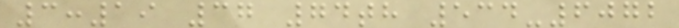3:19 37 74th 534-6072
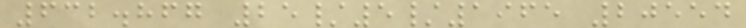632.867 25/5/1965 20554
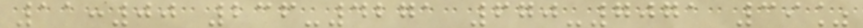11:00 236-4271 670-7071 39%
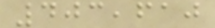403,610
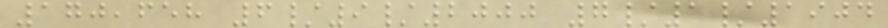170,658 6/9/2000 7/1/1904
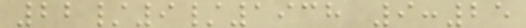22/9/1938 9:25
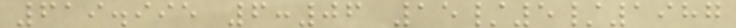619.995 6:06 15/5/1987
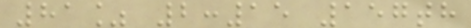81% 2:15 157th
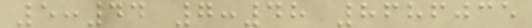5:44 7:48 8686035
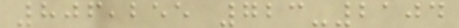806,255 723-2104
